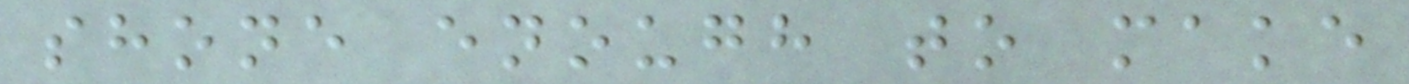shone enough to make
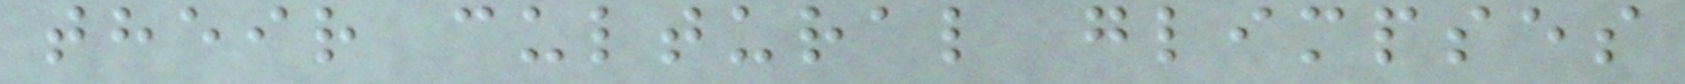their cultural glimpses
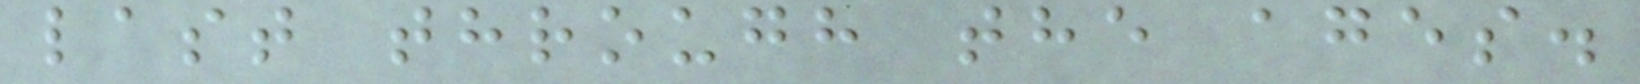last through the ages.
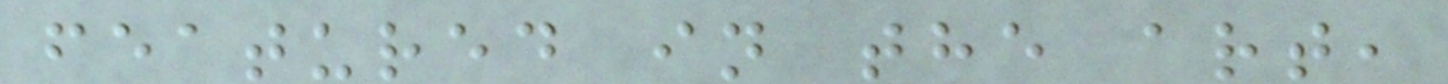featured in the art,
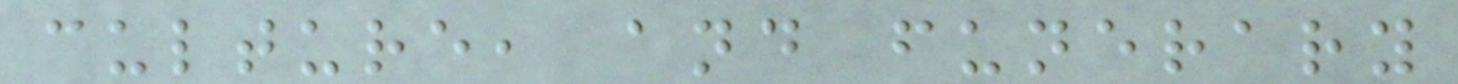culture, and funerary
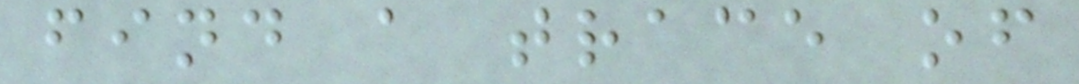find a trace of
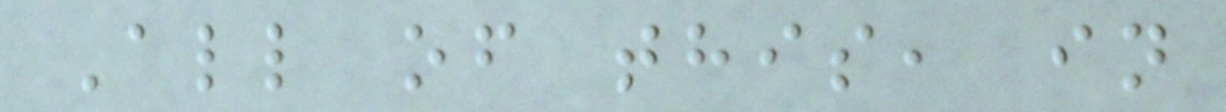All of this, in
